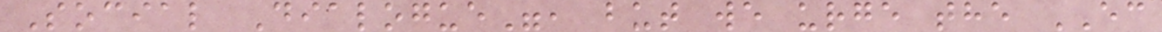Social Dialogue", but we urge the EC
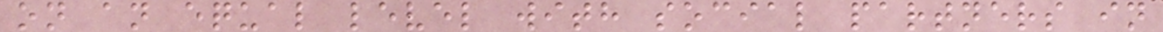on an equal level with social partners in
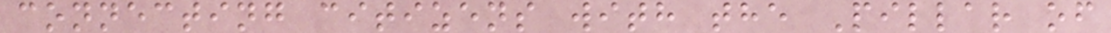connecting citizens with the Pillar of
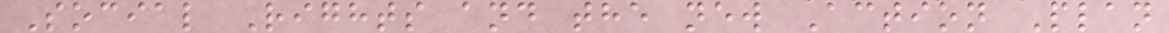Social Rights and the new Action Plan
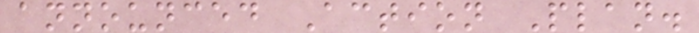announced Action Plan.
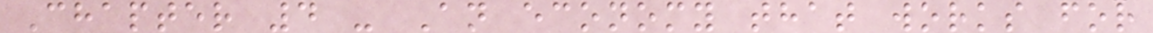Chapter 4 - An economy that works for
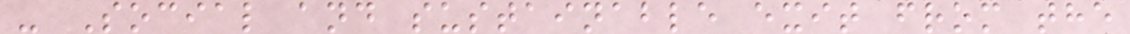- Social and sustainable exit from the
